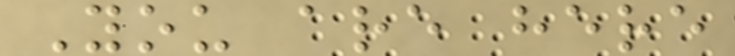You are here
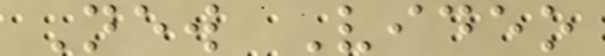New Video
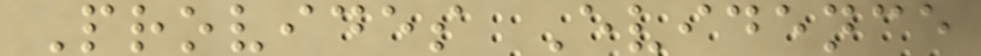Provides Evidence
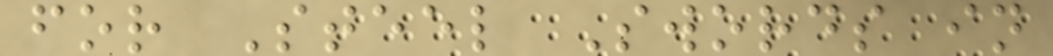for Steel Swords in
